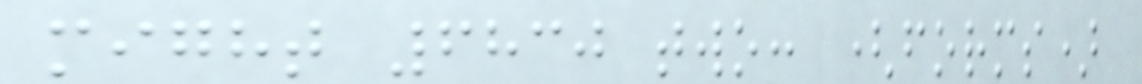might 6830 two: (forms)
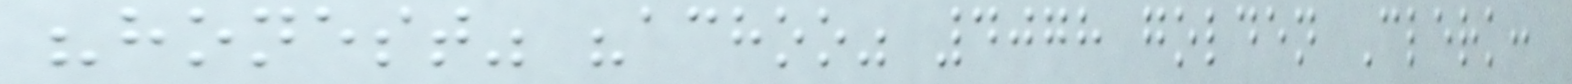"honest" "achoo" 4078 golden Clerk:
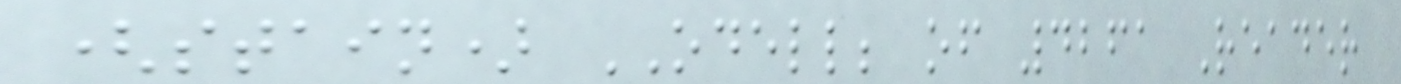(stain) ODELL; of 4261 Reader
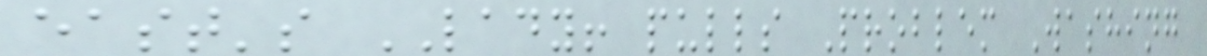east's LADY! pulls Problem Washing
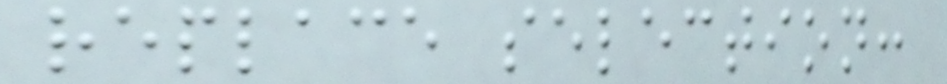replace selection:
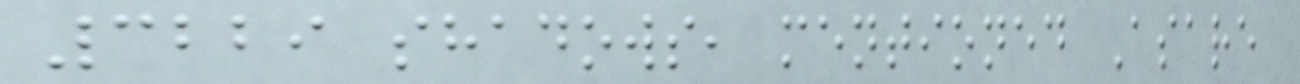3229 shadows, mentioned Asare
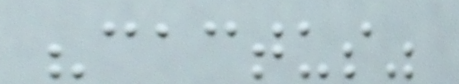"cactus"
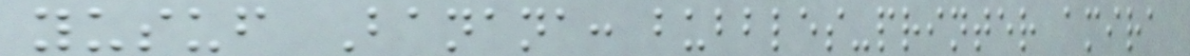yusuf Banana: bubbles-printer amira
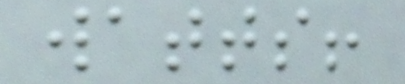watts!
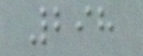298
